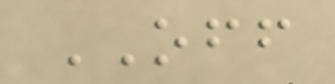OFF
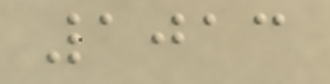1013
